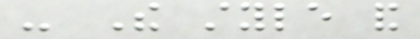- The style and
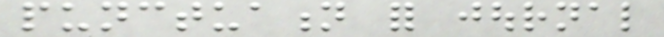punctuation for journal
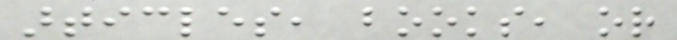articles, books, or
